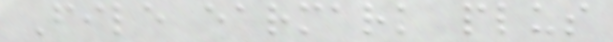File earmark plus
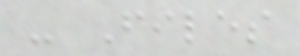- Files
